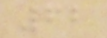62
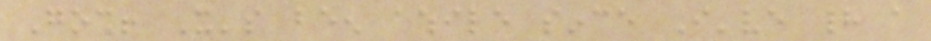Gosh! It's been awhile since I've had a
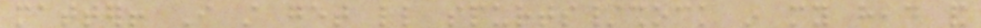matter! I still get little spurts/shock in my head and
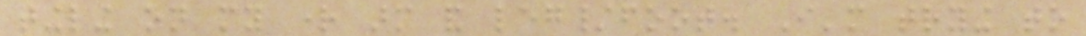tingling on my right arm and leg/foot. I'm trying to
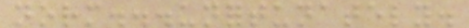norm...unfortunately.
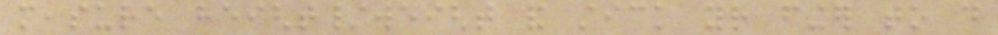measure height/weight and stick your finger to do
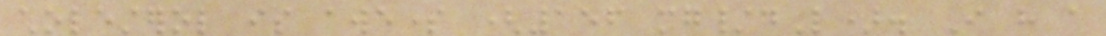cholesterol is awesome (156 mg/dL). I have a
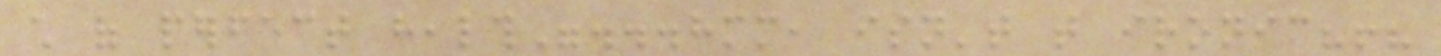child of perfect health"...hmm, isn't that ironic?!?
